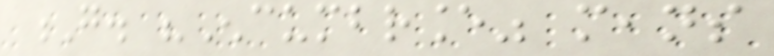G. "Encumbrance" means
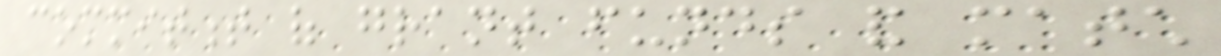commitment of grant funds and match
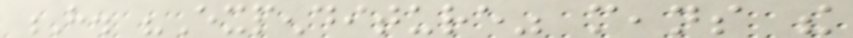H. "Expenditure" means the
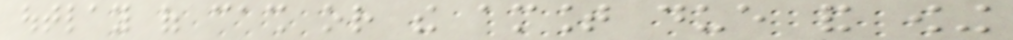outlay of cash or the amount due and owing
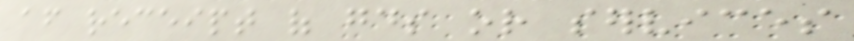after receipt of goods or services
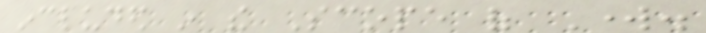included in the Scope of Work.
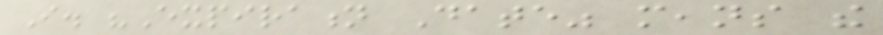I. "Expiration Date" means the
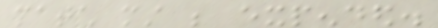match must be expended.
